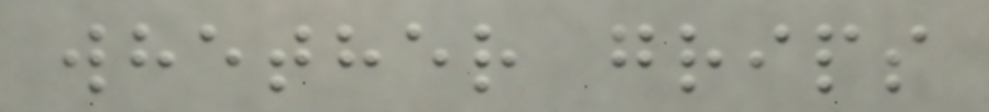whether grips
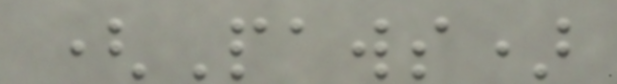(Paws)
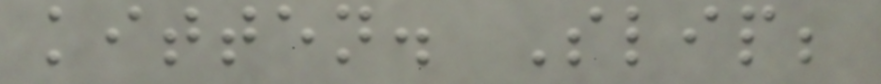kitten. Slip;
